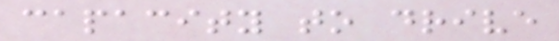capacity to drive
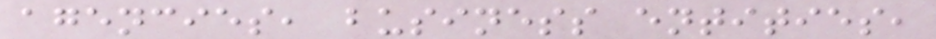agencies, business entities,
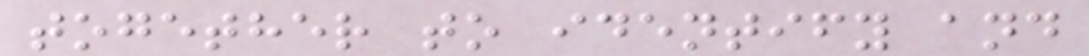together to identify and
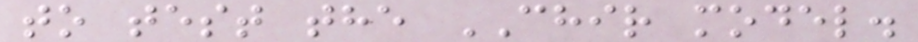to test the CHIR model.
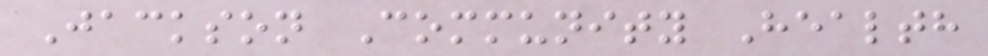Jackson Community Health
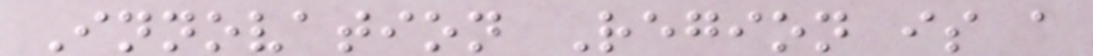Innovation Region is a
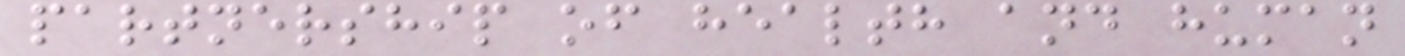partnership of health and human
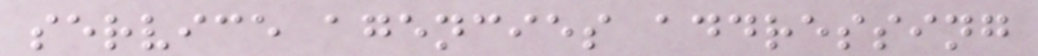service agencies addressing
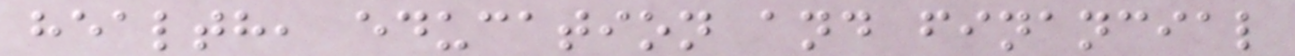health, education and financial
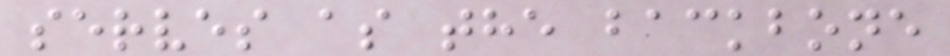serves as the backbone
